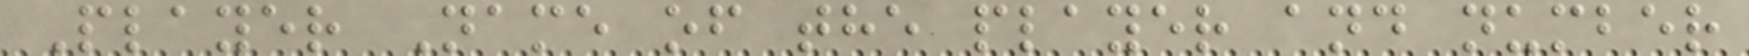Player Name of the player and number
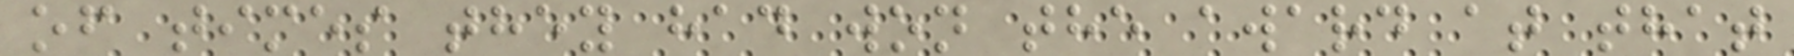of times they had won the award at that
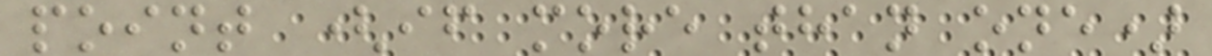point (if more than one)
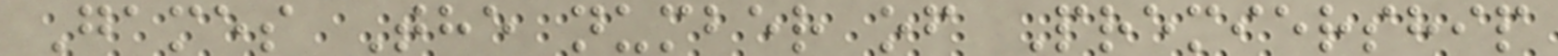Games The number of Premiership
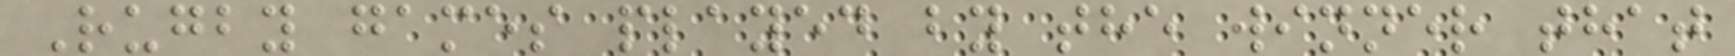Rugby games played by the winner that
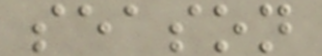season
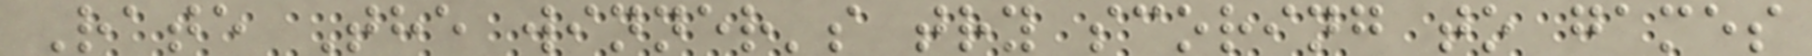Rate The winner's try scoring to games
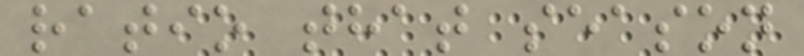ratio that season
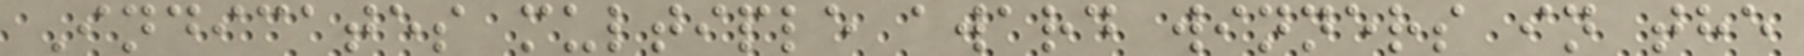Indicates multiple award winners in the
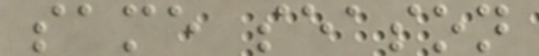same season
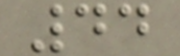44
